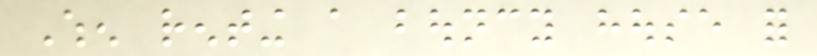When renting a bouncy house for
